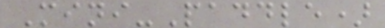Mini-Paddle)
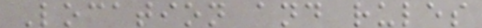Location and rules
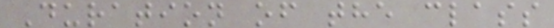Duration of the class
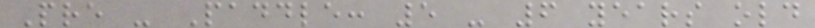Pre - Paddle: 5 - 6 years old
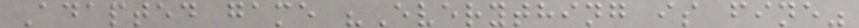Adapted game "Everything is fine"
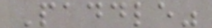Paddle"
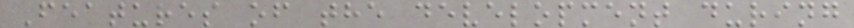Features of the development during
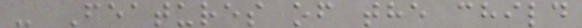- Features of the child
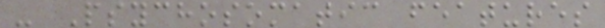- Psychosomatic features
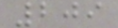209
